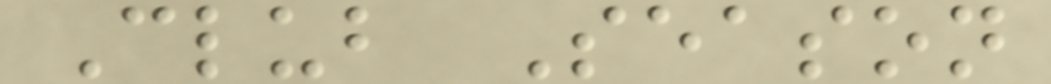Club Season
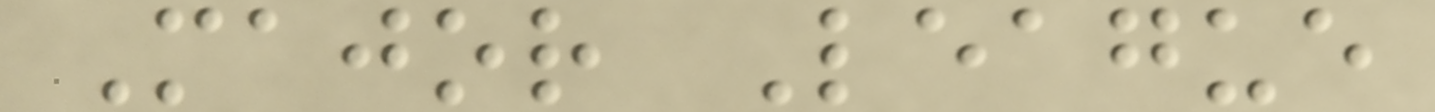Major League
